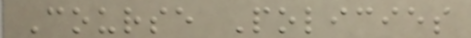Course Policies
